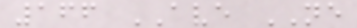166 AVE NE
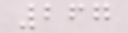267
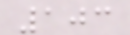103
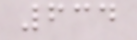634
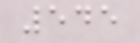545
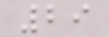29
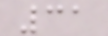31
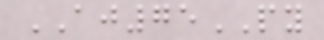AJ75PY
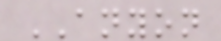ANYON
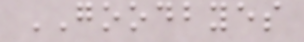GOODBYES
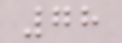78
